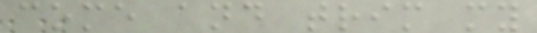come and trim my
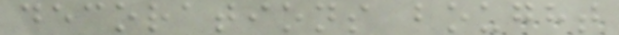decorations bought
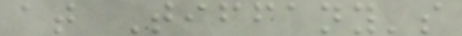at Tiffany's
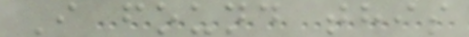I found this
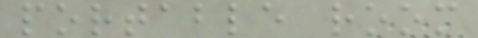portable room
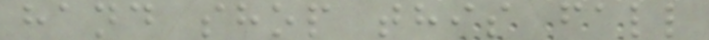hand shop this fall
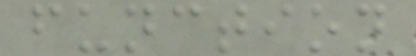function
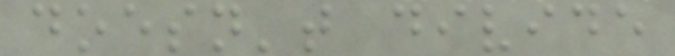doesn't divide
